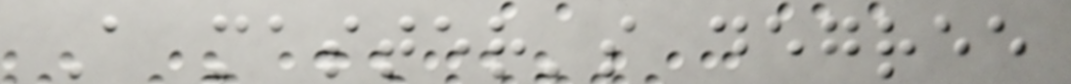A master's degree
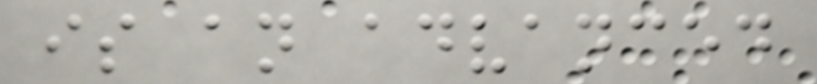is an advanced
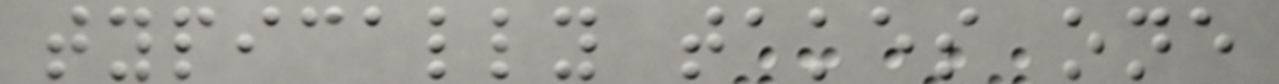typically takes one
